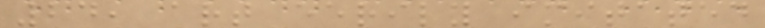24, art eerily imitated
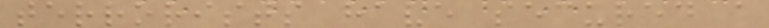terrorists have secured a
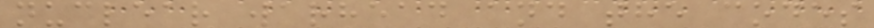nuclear warhead and the codes
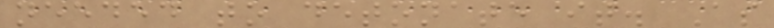needed to detonate it. As
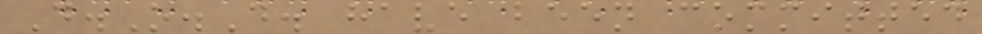D.O.D. have been committed
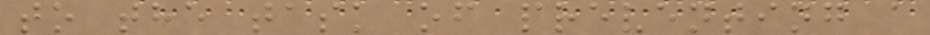to the task of preventing a
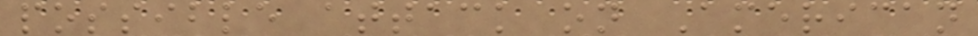possible attack on American
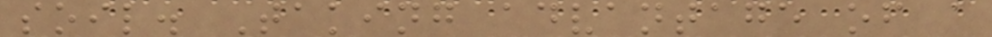soil. Taking advantage of a
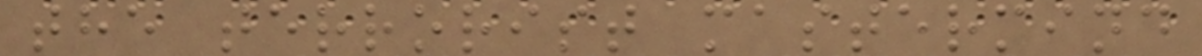the terrorist mastermind
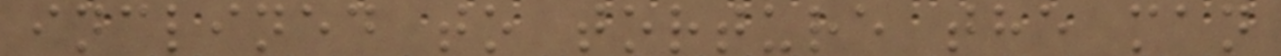inclined to torture the man
